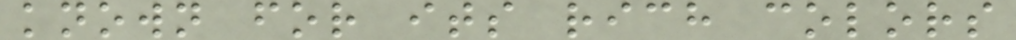known for its rich colors
